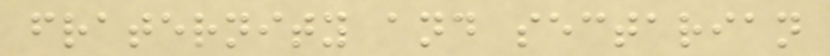fraternity and sectarian
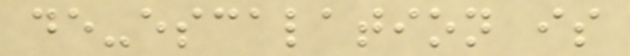de-escalation is
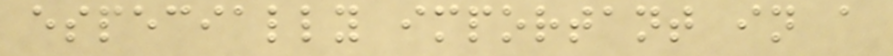especially important in a
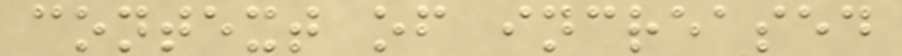context of increased
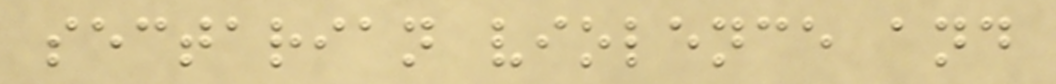sectarian violence and
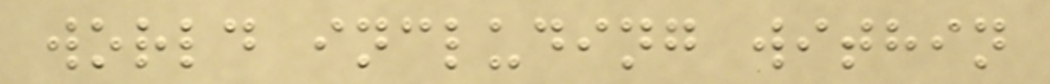world including within
